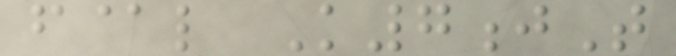f@l K7jT
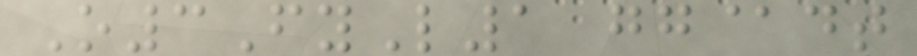O3FyL1 gg@dt
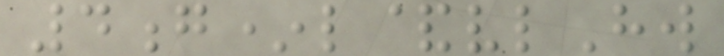4g*l&vlHw
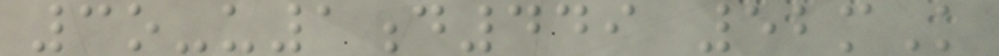3o-u1d449 52mK
